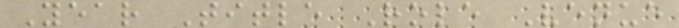Year Title Role Venue
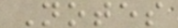Notes
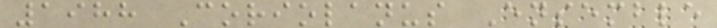1988 Coriolanus Ensemble
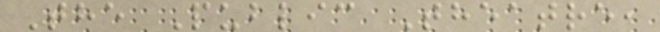The Public Theatre,
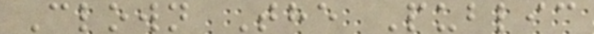Clown The Public
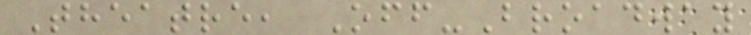Theatre, Off-Broadway
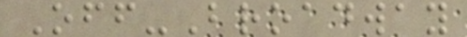Off-Broadway
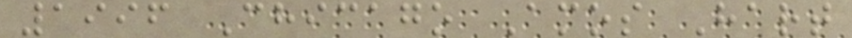1996 Chicago Amos Hart
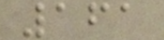161
